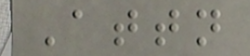Attn
